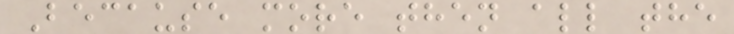Because more then all the
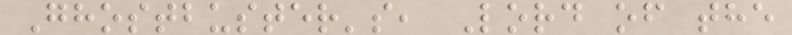Ghostbuster's, Lord of the
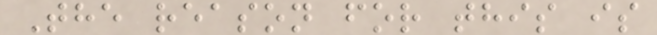The reason for this is
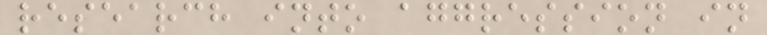research into aggression in
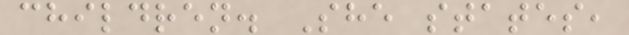children. She states,
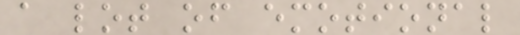a lot of emotional
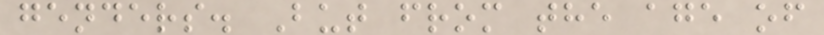genders. But from the age of
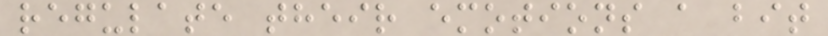regulate their emotions a bit
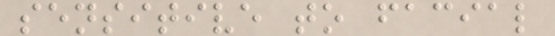sensitive to facial
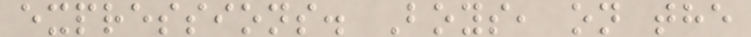expressions. Boys, on the
